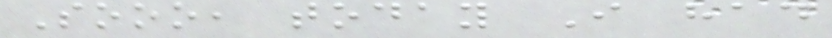Sooo, today I had
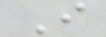I
